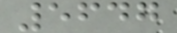5647
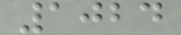1024
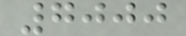7000
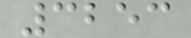3253
